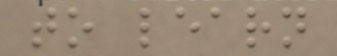to learn
